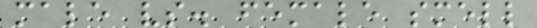male vs. female smell
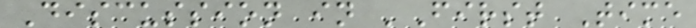Discussion in 'First Time
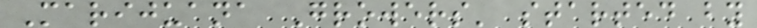Marijuana Growers' started by
